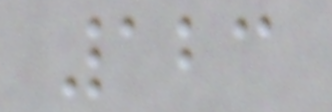123
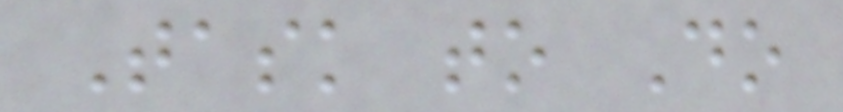Task to Do
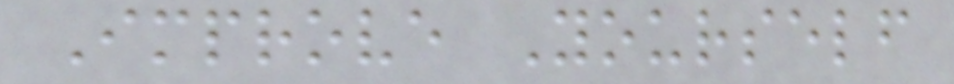Improve Yourself
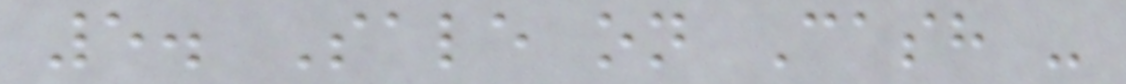5. Sale on Cash -
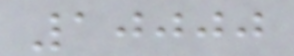10000
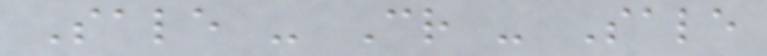Sale - Cr - Sale
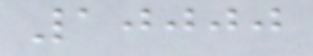10000
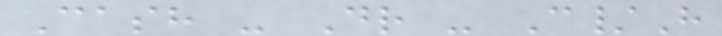Cash - Dr - C/H
